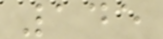145
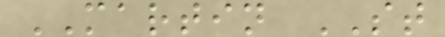MARTIN ST
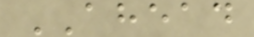AHEAD
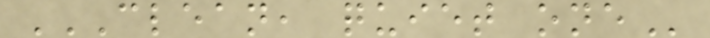CLEAN, QUIET ONE
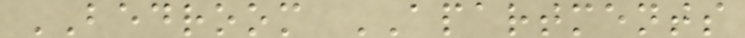BEDROOM APARTMENTS
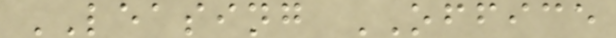LEASING OFFICE
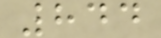844
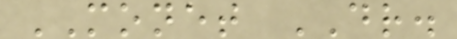MONET DR.
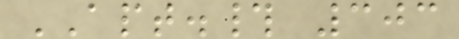APT.# 303
